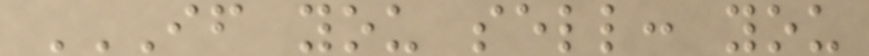IF YOU SELL: YOU
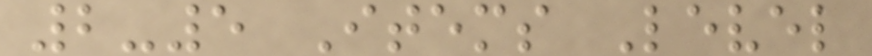2-5 Items Level
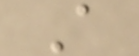A
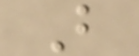B
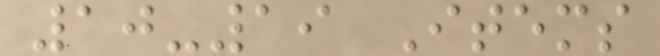10-19 Items
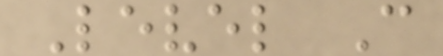Level C
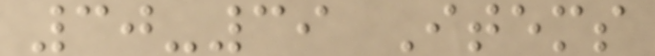30-39 Items
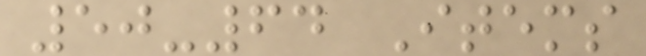50-64 Items
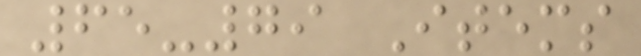65-79 Items
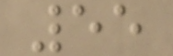55
